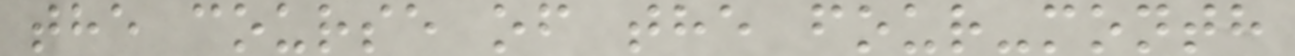the course of the four-month
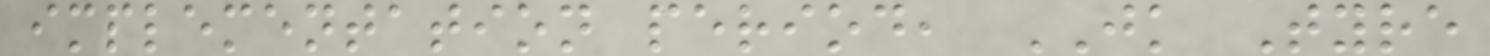implementation period, JK Tyre
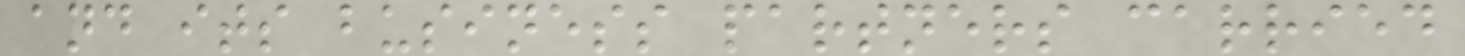and its business partners carried
